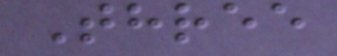Three
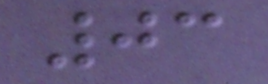03
